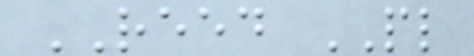REED PL
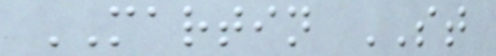MARTIN ST
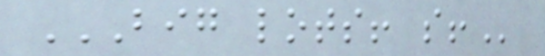BIG LOTS! S!
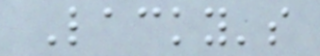Lacky's
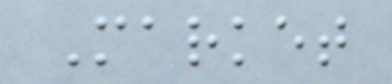Market
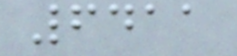6411
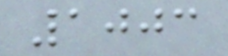1003
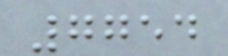7754
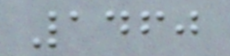1460
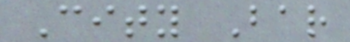City Bar
